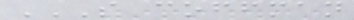S COFFMAN
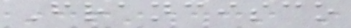Francisco
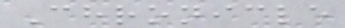Chronicle
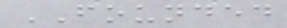FOUNDED
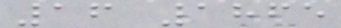16 1865
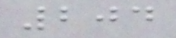204
